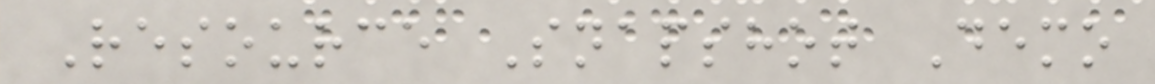Resource Snapshot Demo
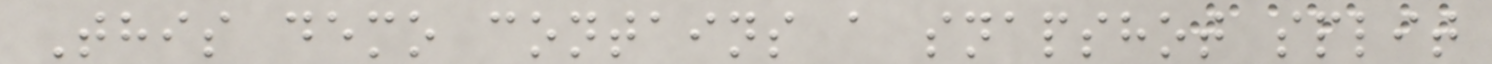This demo contains a snapshot split
